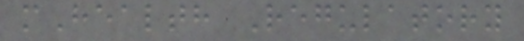mHealth Regulatory
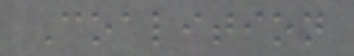Coalition
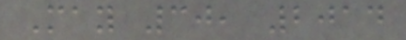May 30, 2014
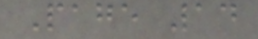Page 14
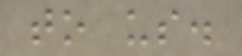to us.
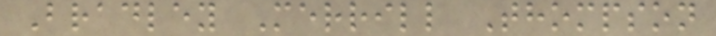Bradley Merrill Thompson
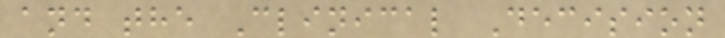and the Clinical Decision
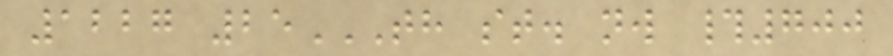1227 25TH ST. NW #700
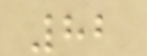82
